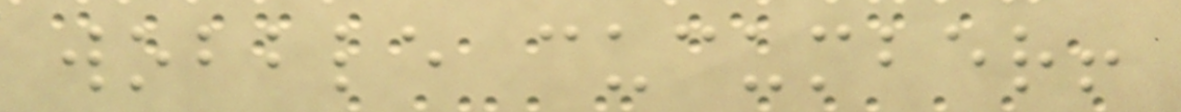wobble cucumber!
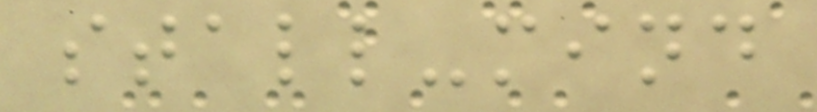stall-mind
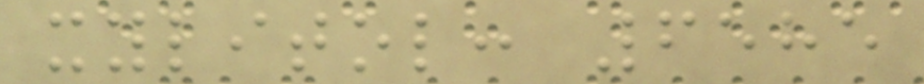xylitol: 6585
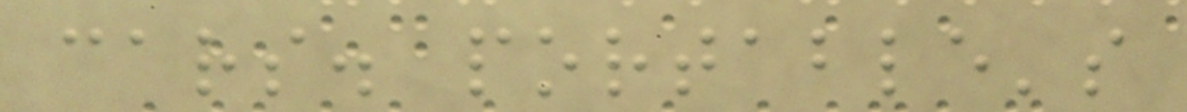cars. portable's
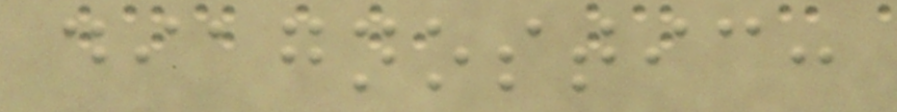diagnostic:
